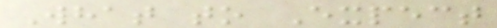What to Expect
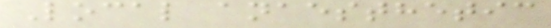Local anaesthetic
